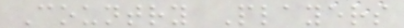Country Players
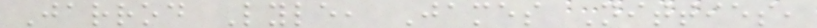Jarrod Lyle, James Nitties,
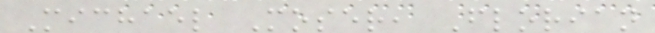Michael Moser, Florian
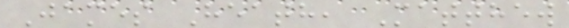James Heath, Matthew
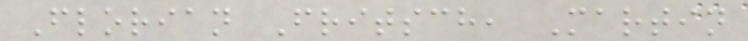Florian Fritsch, Martin
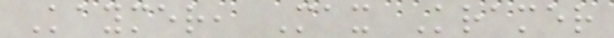Kaymer, Max Kramer
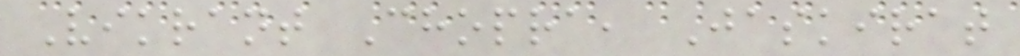Vikrant Chopra, Jaskirat
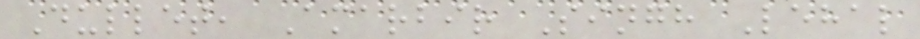Dullet, Amarbir Singh Lehal
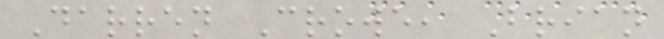Darren Crowe, Brian
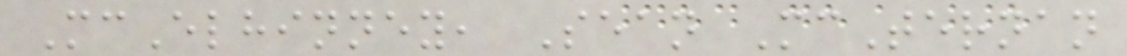McElhinney, Sean McTernan
